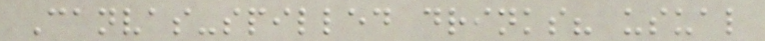Canvas-spilled drinks? usual
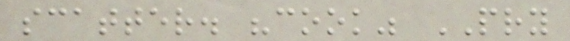scatter. "cook" PRY
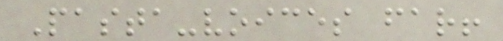Pasta-voices far!
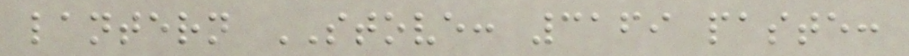lantern STOVE: 3169 paste:
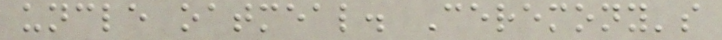uncle oatmeal. Ceremony's
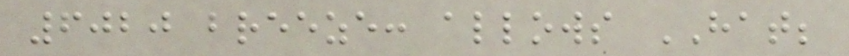6020 breeze: allows HAT;
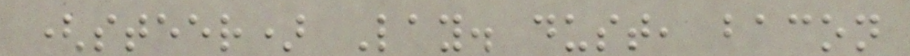(steer) Lay. dust, bacon
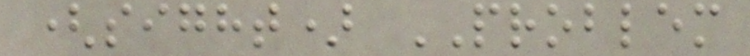(sight) PROBLEM
